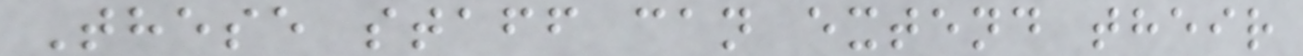These staff can extend their
